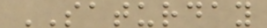SATURDAY
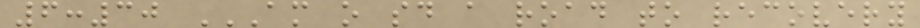6:30 AM O SD A ROAD TO RECOVERY
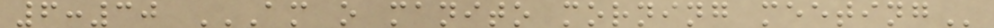6:30 AM O MANITO MORNING MEETING
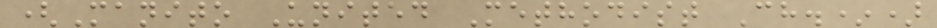(Manito United Methodist Ch.*)
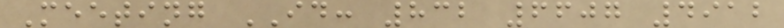Meeting ID: 832 6607 4912
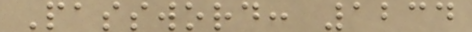Password: 1234
